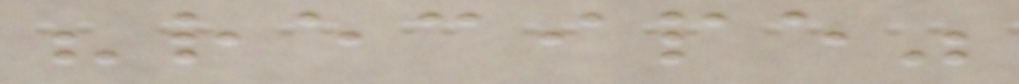"recipe"
